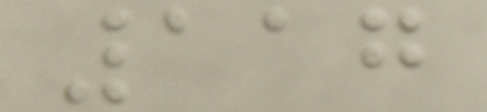117
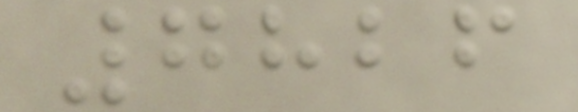7826
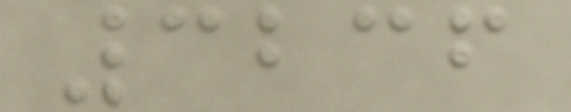3236
